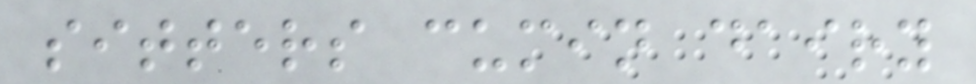sitters cumin dairy
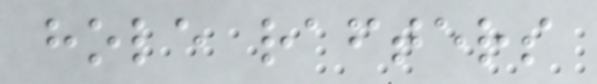hole rafters
